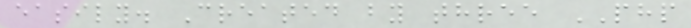easily. Created by three PHP
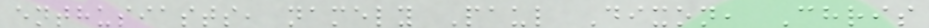enthusiasts, namely Paul Dixon, Chris
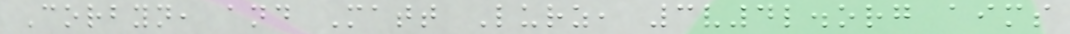Corbyn, and Matt Lurz, 3v4l.org aims
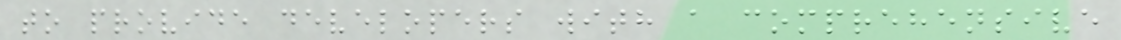to provide developers with a comprehensive
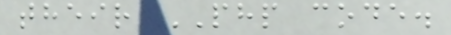their PHP code.
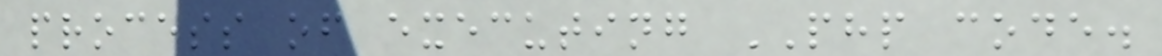process of executing PHP code.
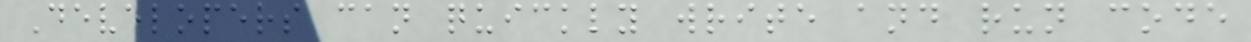Developers can quickly write and run code
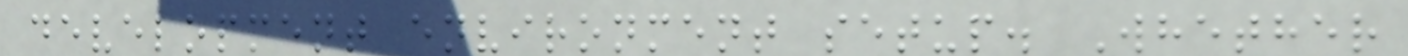development environment setup. Whether
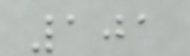101
